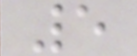5
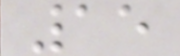15
